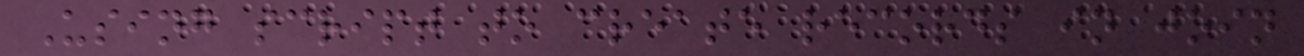Using script to create records in join
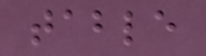table
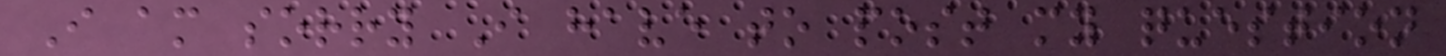I am sorry I have to post my question
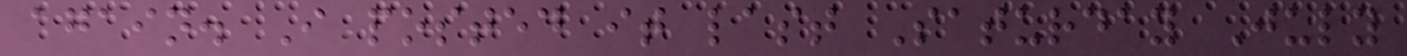again. I posted it last Saturday July
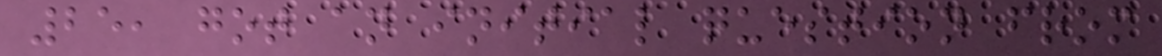25, got an initial question from
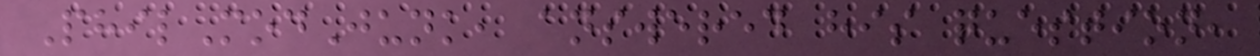PhilModJunk, answered his question,
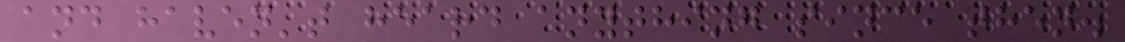and haven't heard anything since then.
